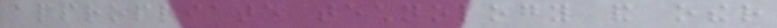appropriate technology and other
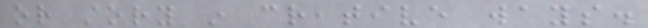or story in creative ways.
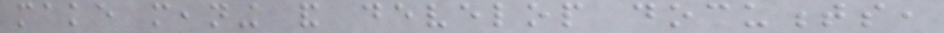make meaning and develop documents,
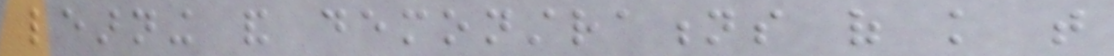learning and demonstrations of knowledge that
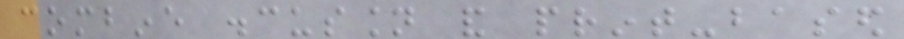combine discussion and print-based
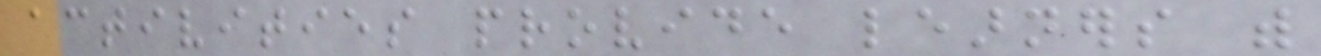activities provide learners with
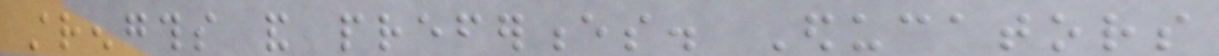strengths and preferences. Educators
